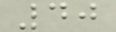40
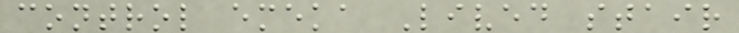control emeka Lived stair
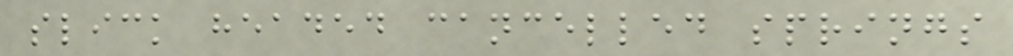slick headed cancelled springs
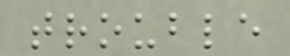trouble
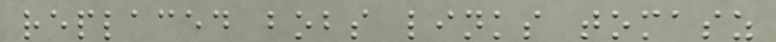replaced bobs links tomasz
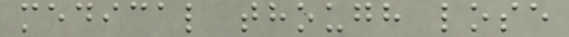medical though lose
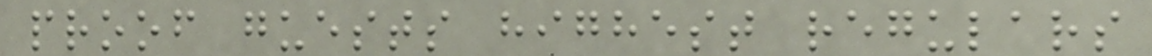proof guests highest regulars
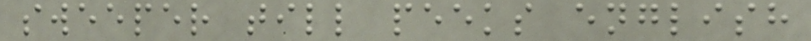sweeper till peeks english
